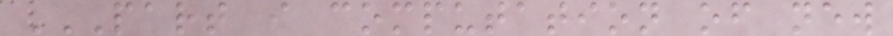PART I COMPUTATION OF NEW
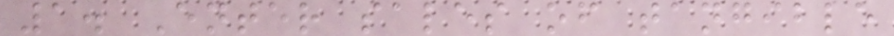1. Enter sales of tangible
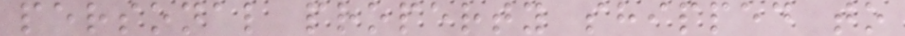personal property shipped to
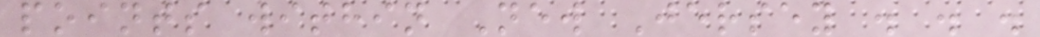points within New Jersey . . .
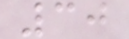30
